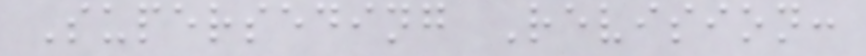Superseding Revision:
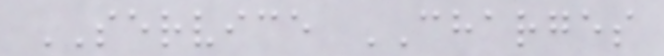SERVICE CHARGES
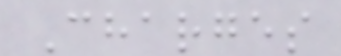Charges
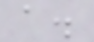a.
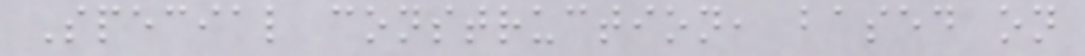Special construction, based on
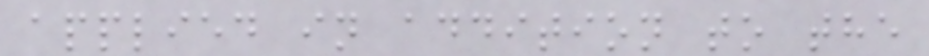applied in addition to the
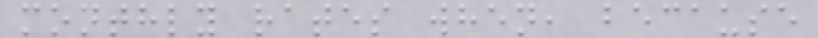monthly rates when, because
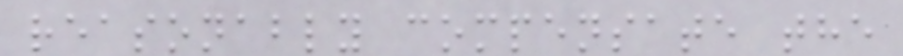reasonably compensate the
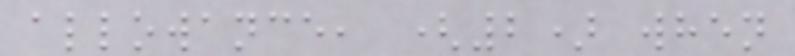allowance, (2) when
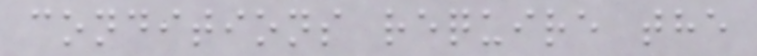conditions require the
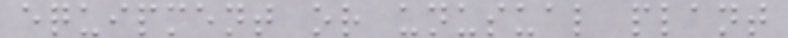equipment or unusual plant
